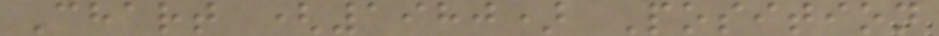Chart (1980) Position
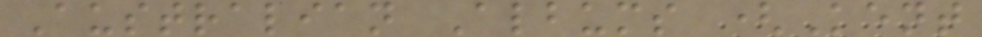Australian Albums (Kent
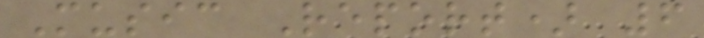Music Report) 6
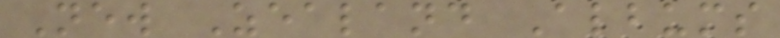New Zealand Albums
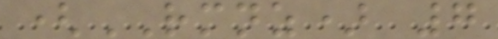(RMNZ) 7
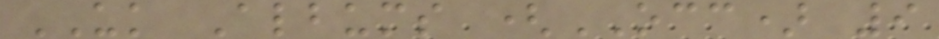UK Albums (OCC) 9
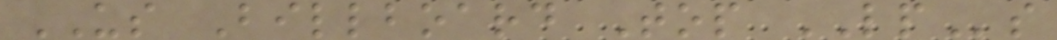US Billboard Top LPs
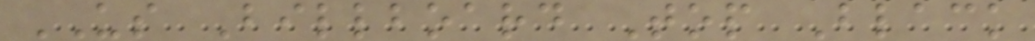US Billboard Top Black
